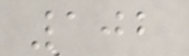102
